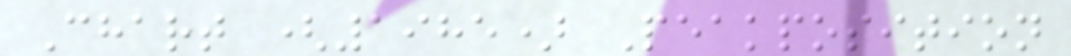Chart (1985) Peakposition
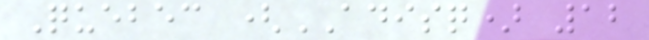Quebec (ADISQ) 12
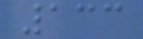133
